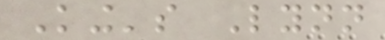King's Lynn
